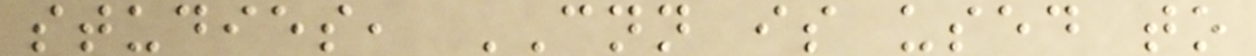studies, CNN is used to
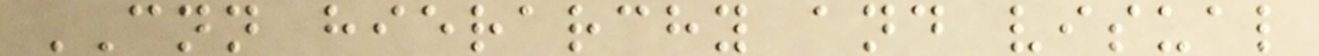CNN hierarchy and visual
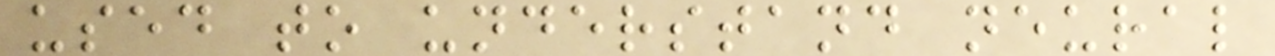used to understand neural
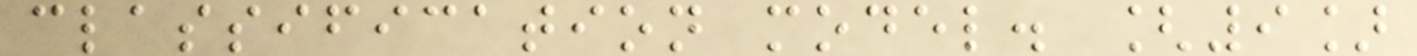classification model. [9]
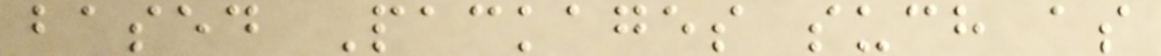based Packages such as
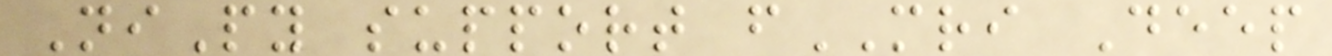NiPy support fMRI Deep
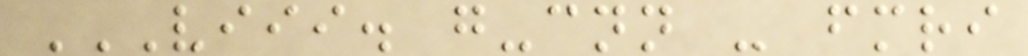VIII. G-CNN - FMRI
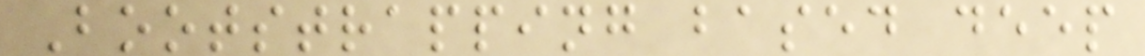Bootstrapping based deep
